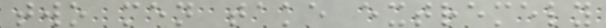two men take extremely
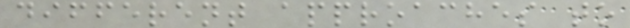different approaches to
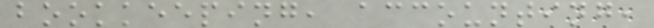bookkeeping, accounting,
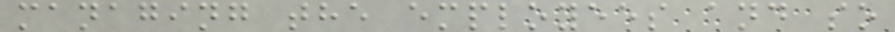managing the employees and so
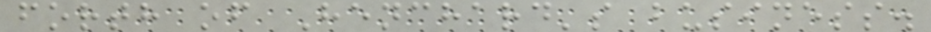forth of Henchard's business.
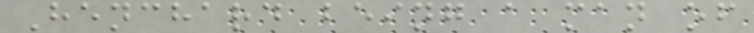Henchard being a man of
